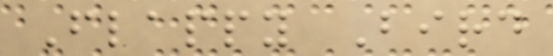Flappy Bird
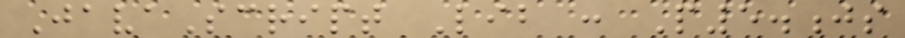JavaScript Lib : P5.js
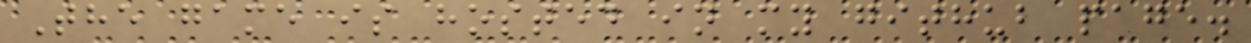The game is hosted in my github page.
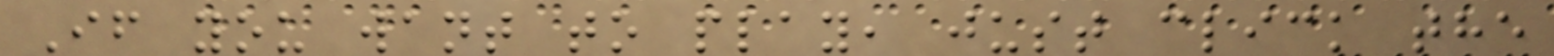If you want to play, just click the
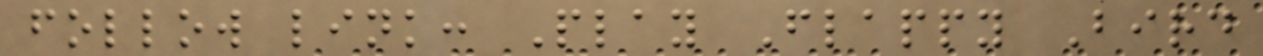follow link: Play Flappy Bird
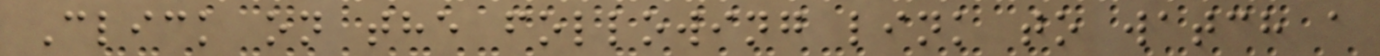Click on the following link to watch a
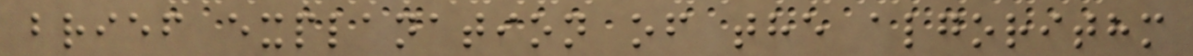brief explanation of the algorithm
